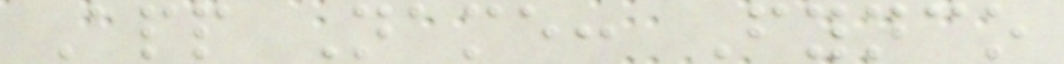App Name: Fynco
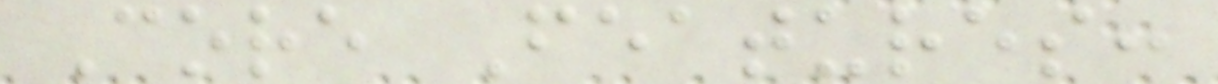Core Features:
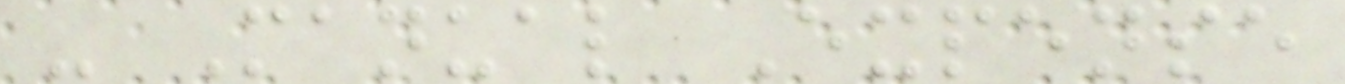- Manual Expense
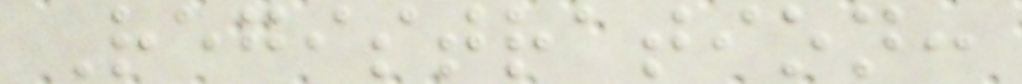Registration:
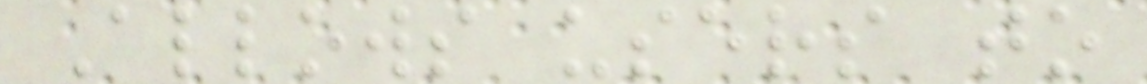Allows users to
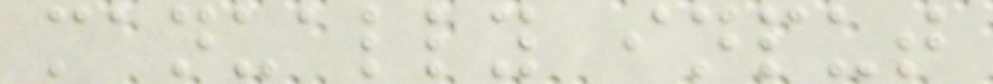manually input
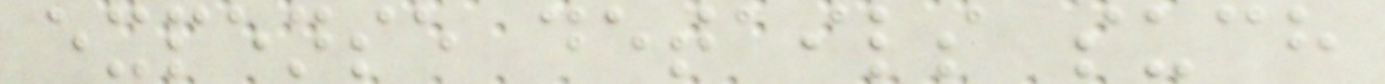expense details such
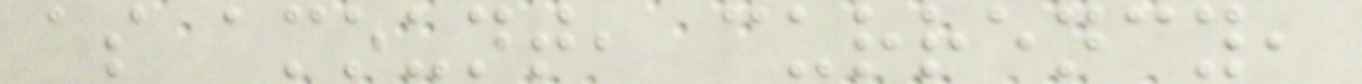as amount, currency,
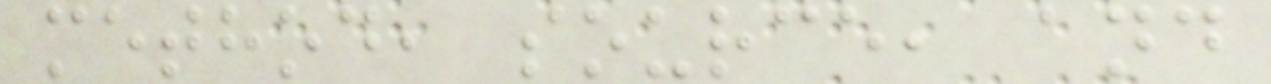method, source, and
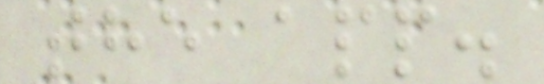the app.
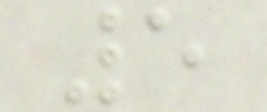5
